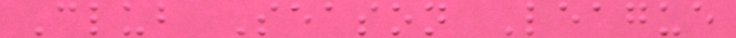Club Season League
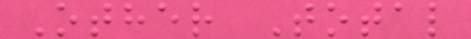Other Total
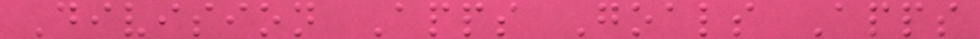Division Apps Goals Apps
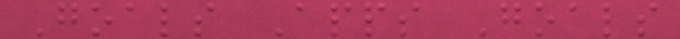Goals Apps Goals
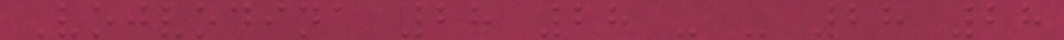Vojvodina 28 28 - - 28 28
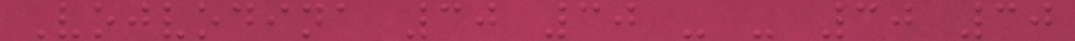Vojvodina 30 30 - - 30 30
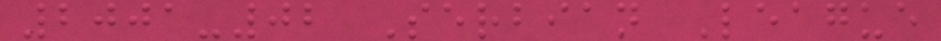2001-02 Serbian League
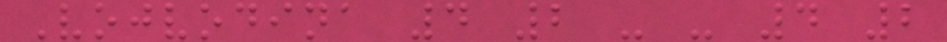Vojvodina 4 2 - - 4 2
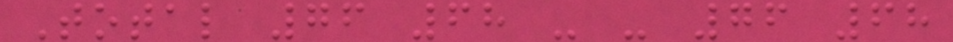Total 76 68 - - 76 68
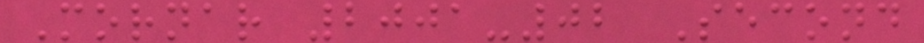Mornar 2001-02 Second
